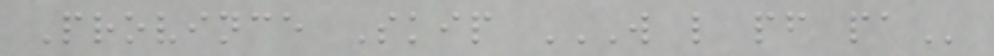Province Skip W L PF PA
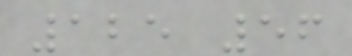125 56
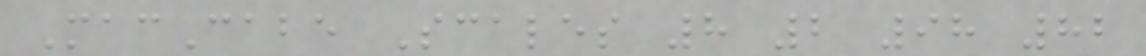MacCabe Scales 8 2 98 82
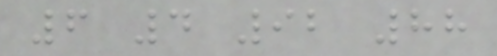6 4 92 88
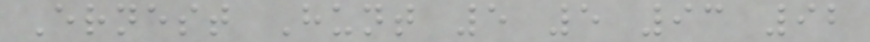Ernest Hunt 5 5 93 92
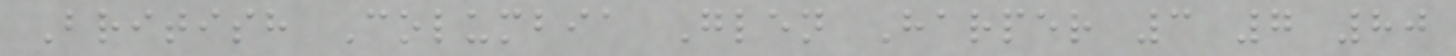British Columbia Glen Harper 3 7 80
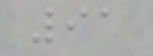91
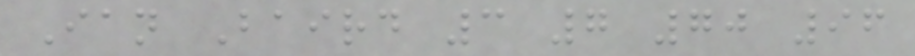Ian Baird 3 7 70 96
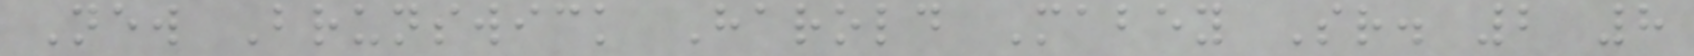New Brunswick Harold Mabey Sr. 2 8
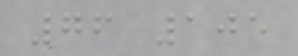76 105
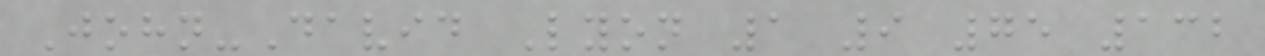John-David Lyon 1 9 75 132
